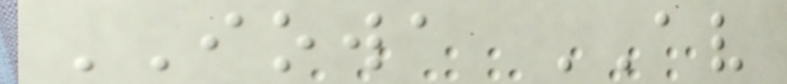IOWA AV
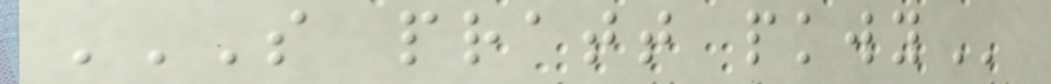S PRATT PKWY
